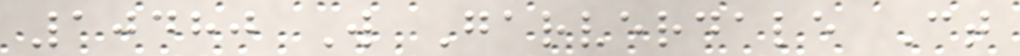10480 W Garverdale Ct
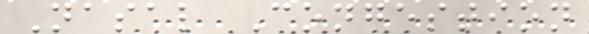Nasal Congestion
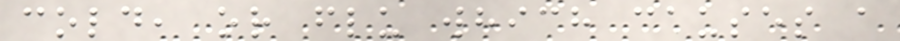cold, or flu which causes a
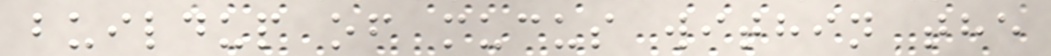buildup of mucus within the
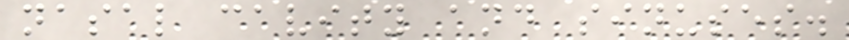nasal cavity and sinuses.
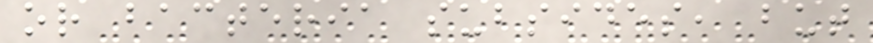or bacteria subsides, but
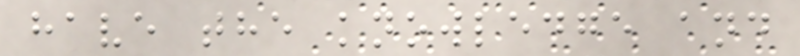have the knowledge and
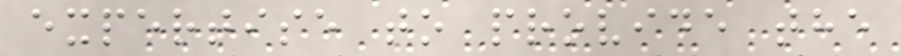expertise to provide the
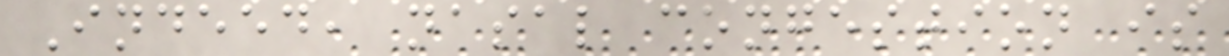Indeed, nasal congestion is
